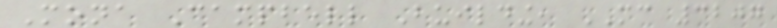Mona Campbell Building, MC 3207
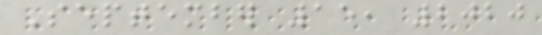September 15, 2020
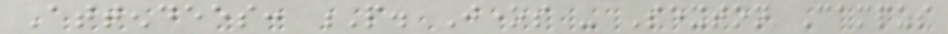Attendees: P. Jones - Sexton Campus
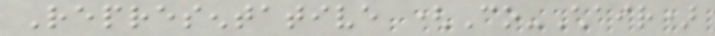Representative (Co-Chair)
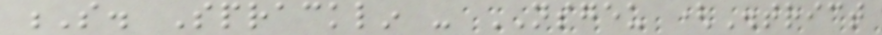S. Spracklin - NSGEU (District
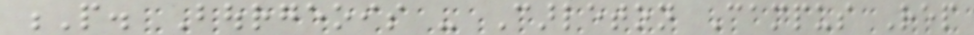P. Bourgeois - Carleton Campus Rep
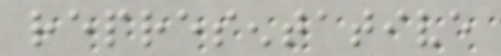representative
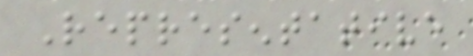Representative
